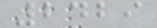2429
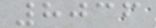8036
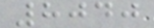8040
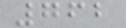762
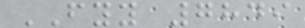FYY 7849
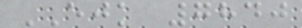EJK 7840
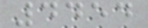4454
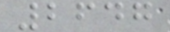2647
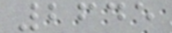2645
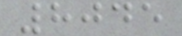8045
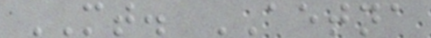MT. AETNA
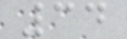34
